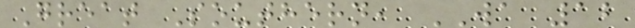Great Southern, WA 12
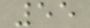55
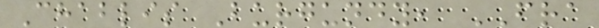Chablis Burgundy, FRA
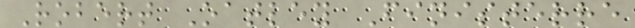Robert Oatley Finisterre
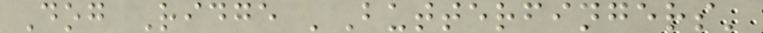Dog Ridge 'Butterfingers'
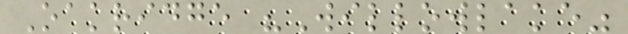Oakridge "Willowlake"
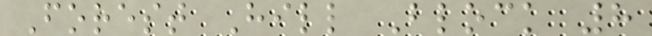Forest Hill Block 8
